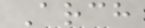Arch
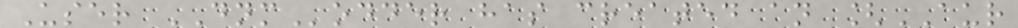User DNModder has created an [AUR
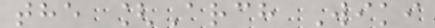the [Arch Wiki
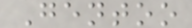Gentoo
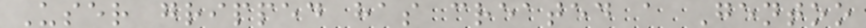User gripped has created a Gentoo
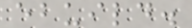ebuild.
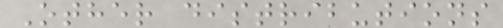Other distributions
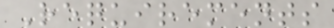Requirements
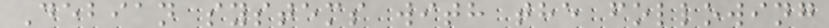Debian systems with the following
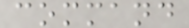command
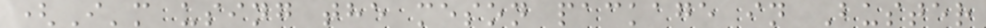(I'm using the meson package in Buster
